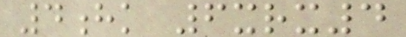4hk 6xrx4
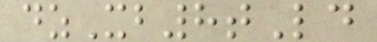dzXb8tLd
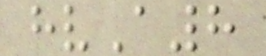hvA8
